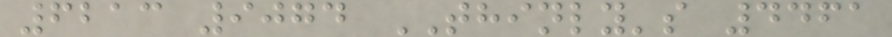6213 9074 THINLY's 4461
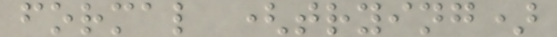formal (trying)
